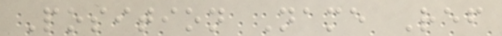Position Name Ref
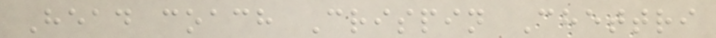Head coach Crispin Chettri
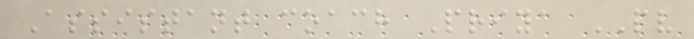Assistant coach Priya PV
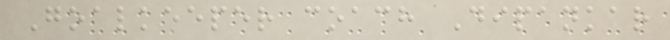Goalkeeper coach Dipankar
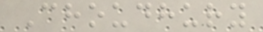Choudhury
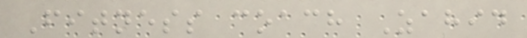Fitness coach Zahid
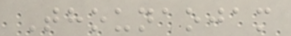Thounaojam
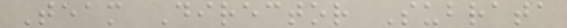Team Director Subrata
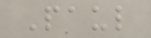Paul
